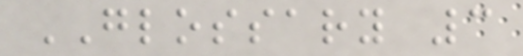GLOSSARY 3
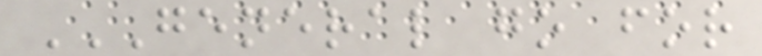GENERAL GO FOR
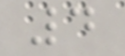4
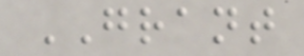GRANT
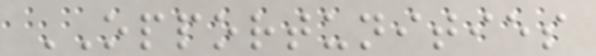OPPORTUNITIES
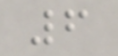6
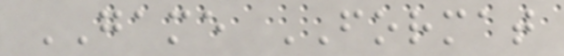GAME FORMAT
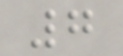7
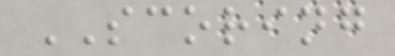SCORING
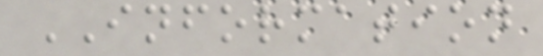INFORMATION
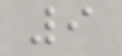9
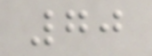70
